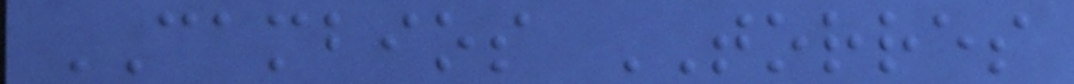CAMBIOS TORRES
